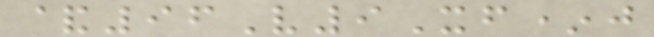&96V9Xf*j
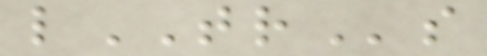lTRs
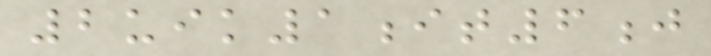2uik1it6j
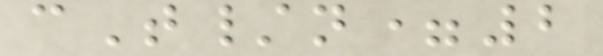cT/n=2
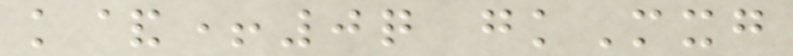k&+0q gkMxg
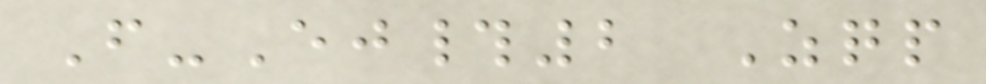F-Ej#2 Zqp
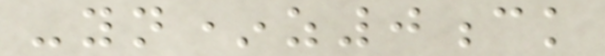-yn*z0ck
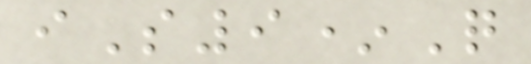iS9*Q
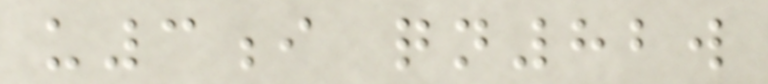u3i qn82w
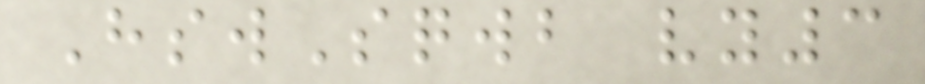HswSqwb vy3
